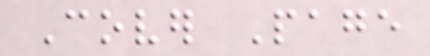Cover Page
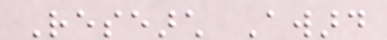Research Award
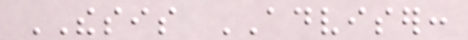THESIS ADVISER:
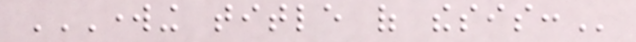WORKING TITLE OF THESIS:
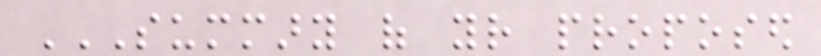SUMMARY OF YOUR PROPOSED
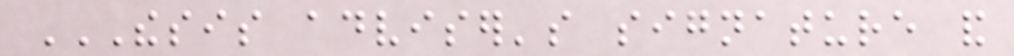THESIS ADVISER'S SIGNATURE AND
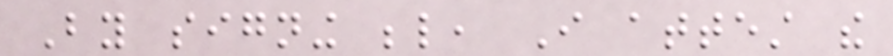By signing below, I attest the
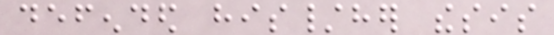defended his/her thesis
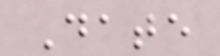Date
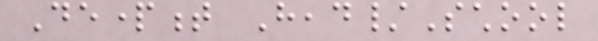Department Head/School
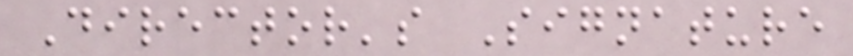Director's Signature
